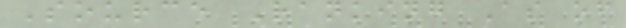Source Ranking As of
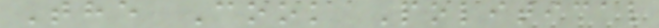The Cook Political
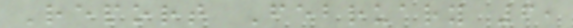Report February 6,
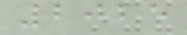2025
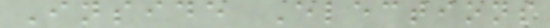Inside Elections
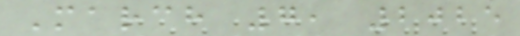March 7, 2025
